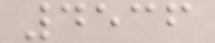4536
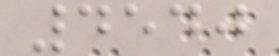4540
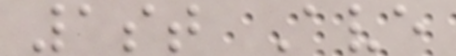1st Ave
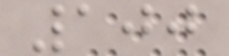100
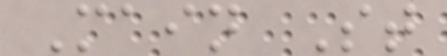Main St
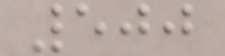500
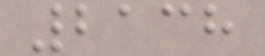2138
